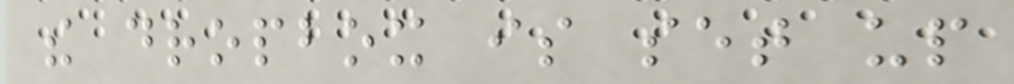the dropbox is set up
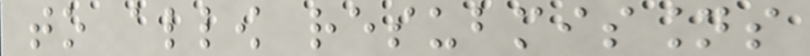to allow resubmissions
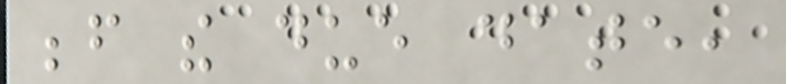before the due date,
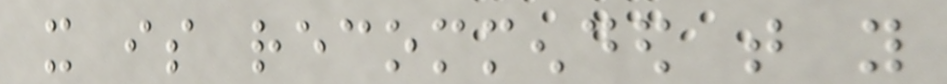it is recommended that you
